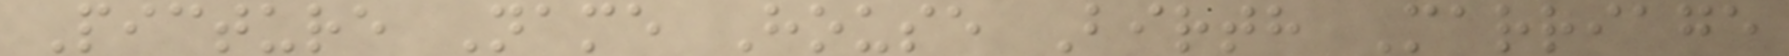Picture Name House Birth Marriage
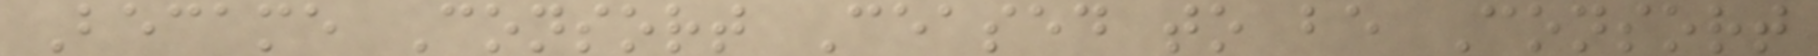Became Consort Ceased to be Consort
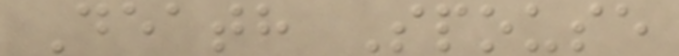Death Spouse
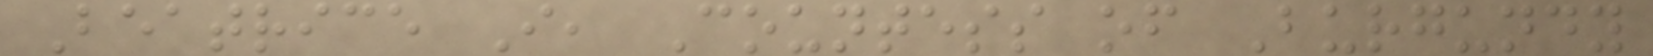Beatrice I, Countess of Burgundy
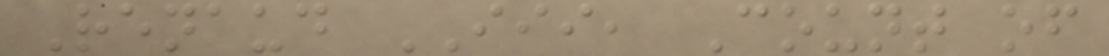Renaud III, Count of
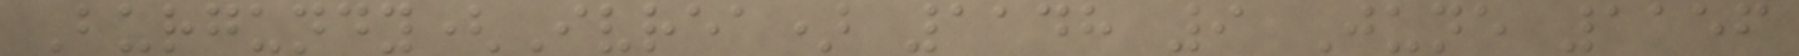Burgundy(Ivrea) 1148 9 June 1156
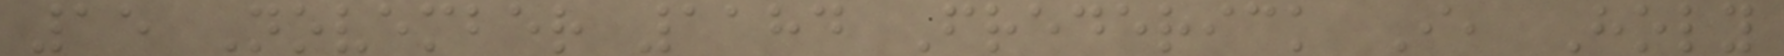15 November 1184 Frederick I, Holy
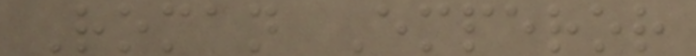Roman Emperor
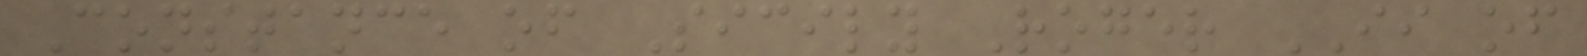Constance of Sicily Roger II of
